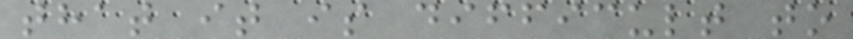that it is difficult to
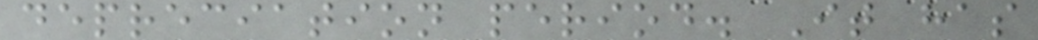depreciation period. It has
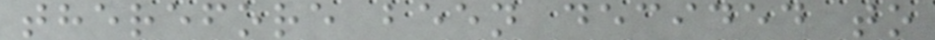therefore been decided to
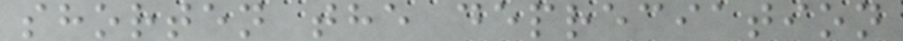shorten the depreciation
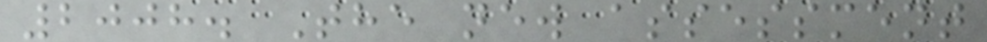2008. The new assessment
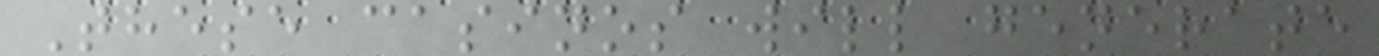These casinos will generate
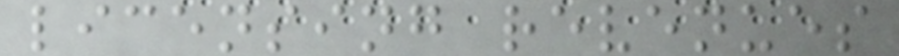licensing revenues
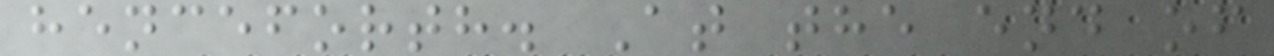henceforth. At the end of
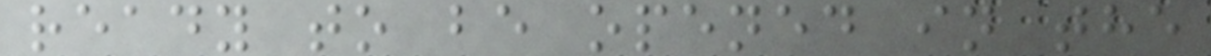ready to be opened in the
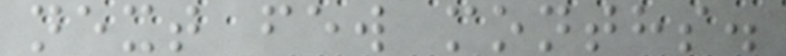next few months.
